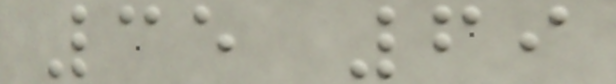35 69
